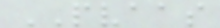PVAAS
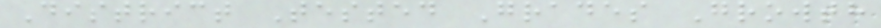District Tested Grades Growth
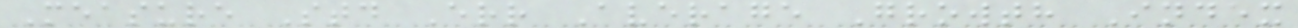Measure Std Err Average Growth Index
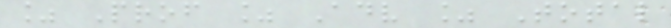% Prof % Adv % Total
